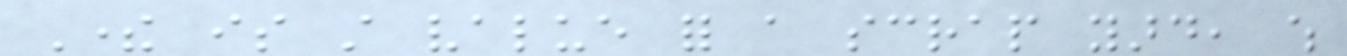There is still value for a scrap yard, which
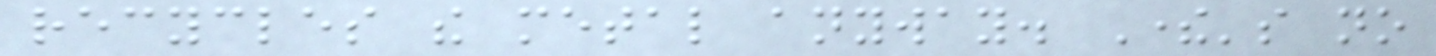recycles the metal anyway. There's no
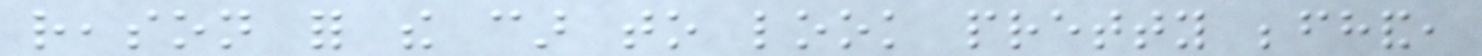reason for the car to look pretty beforehand,
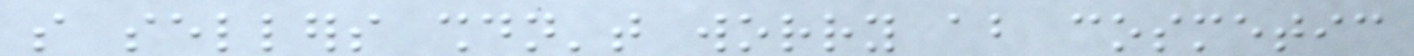so sellers shouldn't worry about cosmetic
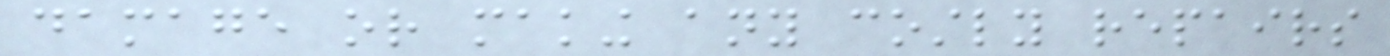damage or making any costly repairs
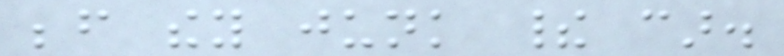before they junk their car.
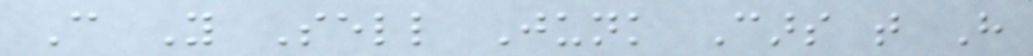Can You Sell Junk Cars that Have
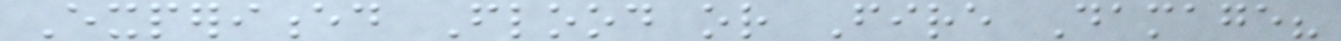Experienced Flood or Fire Damage?
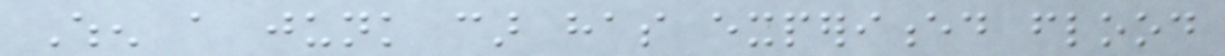When a junk car has experienced flood
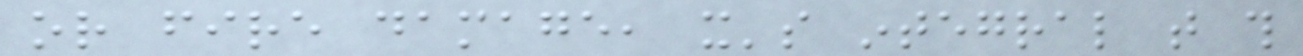or fire damage, it's integral that this
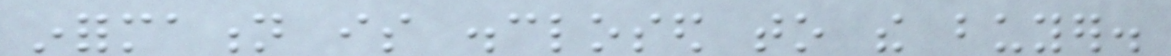information is disclosed to the buyer.
